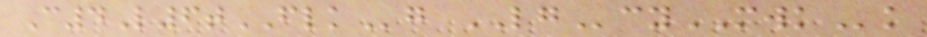C4L6tFLKg LGcyMWKk
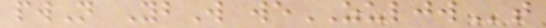pwN YbW weZULJWt
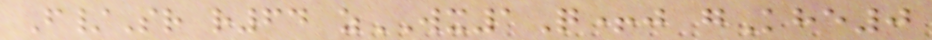F/Sr r64 zWX1Q+j gKhe0
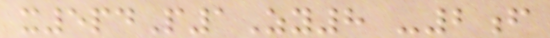x5pdP1Zy8 -2f
